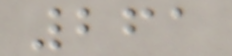261
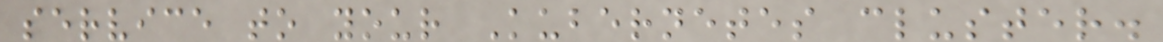service to your Kubernetes cluster.
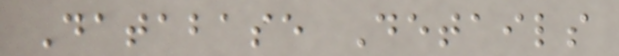Database Details
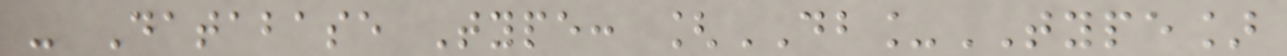- Database Type: [DB_TYPE]
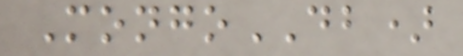MongoDB)
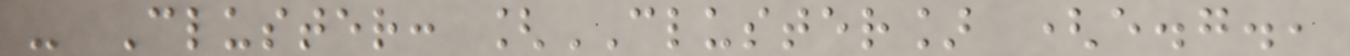- Cluster: [CLUSTER] (e.g.,
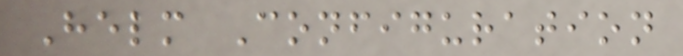Helm Configuration
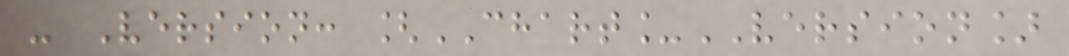- Version: [CHART_VERSION]
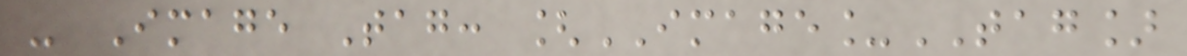- Image Tag: [IMAGE_TAG]
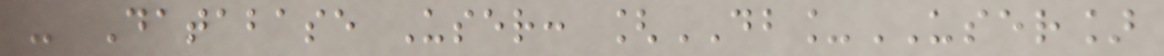- Database User: [DB_USER]
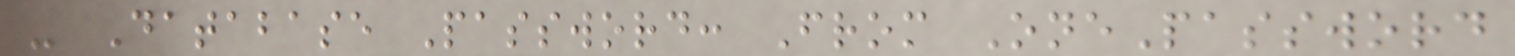- Database Password: From OnePassword
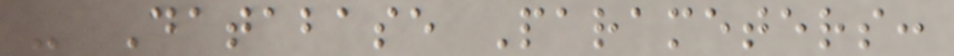- Database Parameters:
